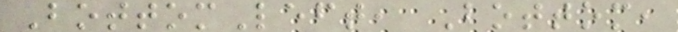BottomLeft, Bottom,
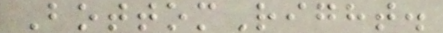BottomRight.
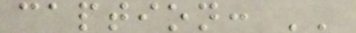caption: ''
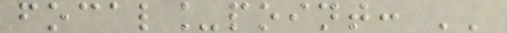focal_point: ''
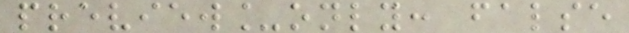preview_only: false
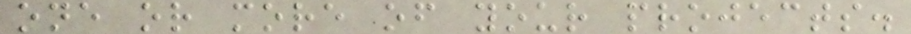one or more of your projects.
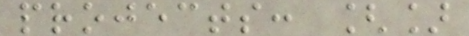projects: []
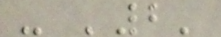- '2'
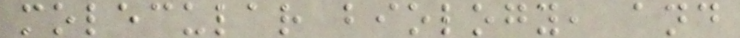molecular biology, and
